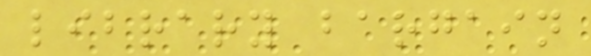library bargain
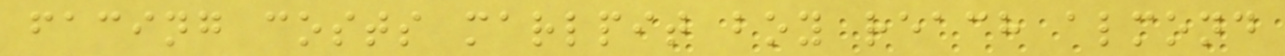facing costs marlpit boy reach almond
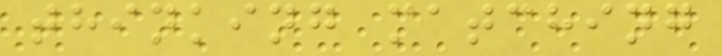thinking matching
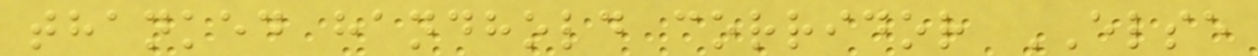thanked handhold corridor ELSE
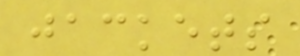jackets
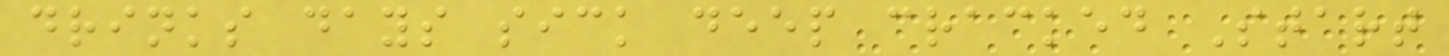drinks days sick deep cracked Start
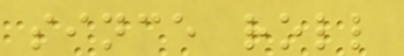since roll
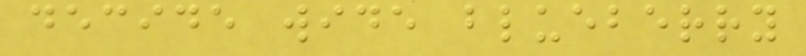decide wide blueberry
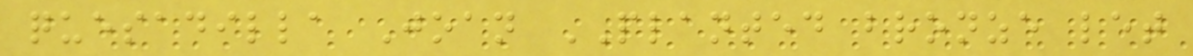quesadilla Joan PLANTED bronze let
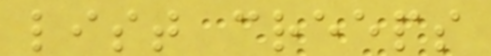list creeps
